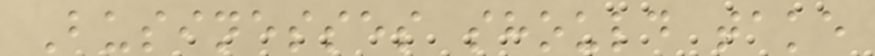Businesses should take
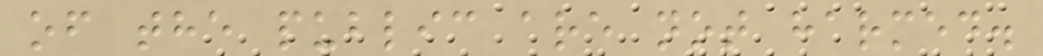of the public are not harmed.
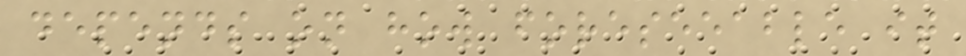depends on how foreseeable it
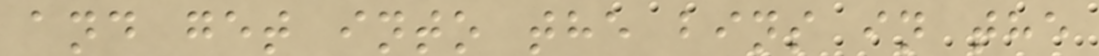and get into the bins in the
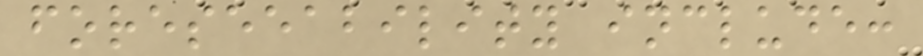foreseeability include:
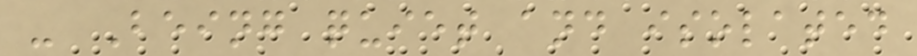- Being quiet and isolated
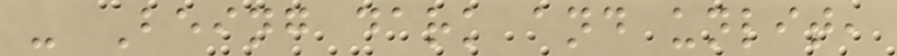- Being dark and unlit,
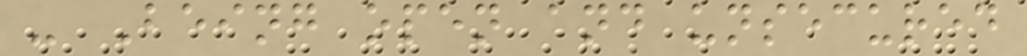- Being open and unsecured
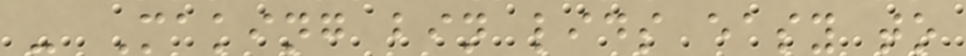- Making bin lids easy to
